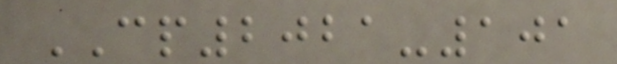CP2021-101
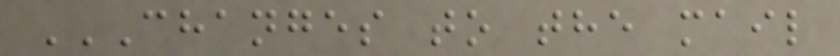CHANGES TO THE MAIL
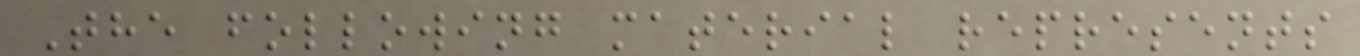The following material represents
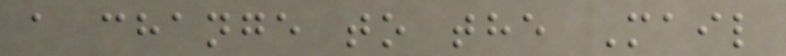a change to the Mail
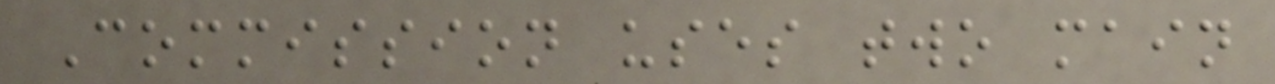Commission uses two main
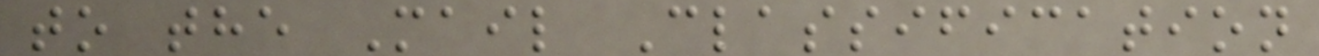to the Mail Classification
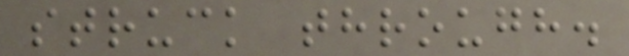struck through.
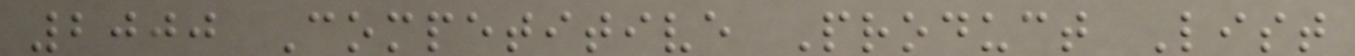2000 Competitive Product List
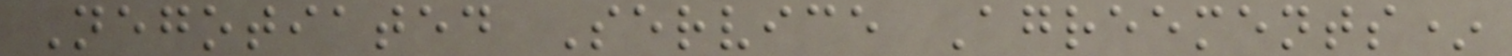Negotiated Service Agreements*
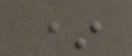*
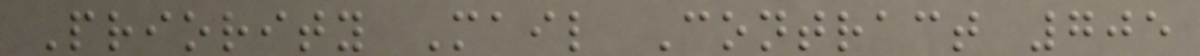Priority Mail Contract 705
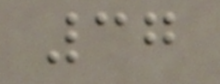37
